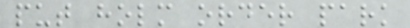put holm order park
